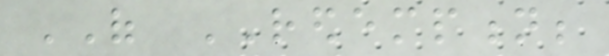OF REDEMPTION;
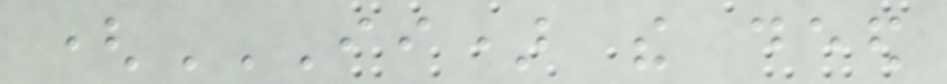(II) THE DEED
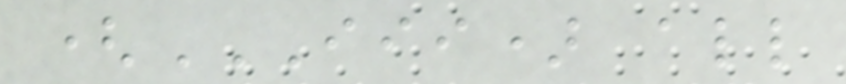(III) ALL
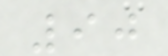90
